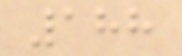188
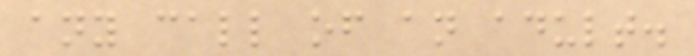any call of an adult.
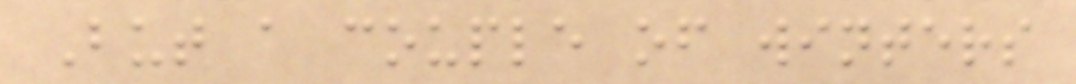But a couple of winters
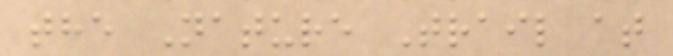the Nature Trail at
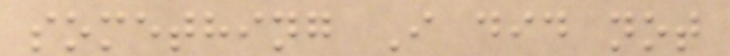something I did not
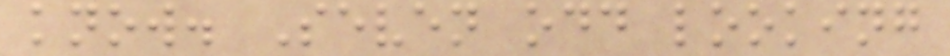know. Seven odd looking
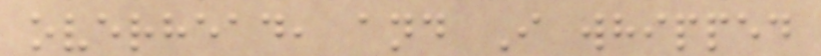overhead, and I whipped
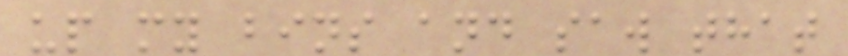up my bins and saw that
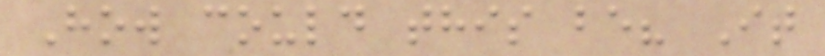How could this be? It
